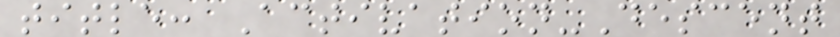title: Activation-Descent
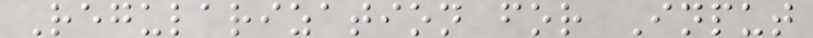Regularization for Input
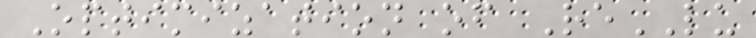Optimization of ReLU
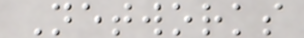Networks
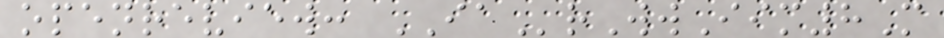openreview: IArWwIim8M
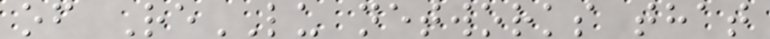of ReLU networks that
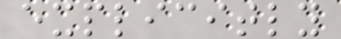explicitly
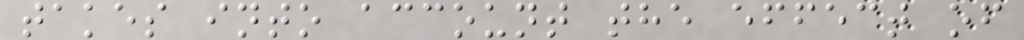takes into account the effect of
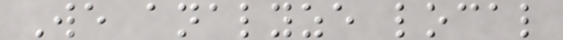We analyze local
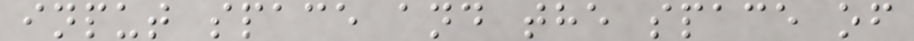input space and the space of
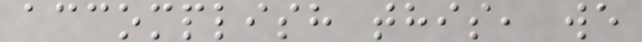accomplish this, we
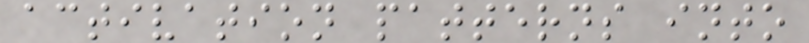activation patterns into
